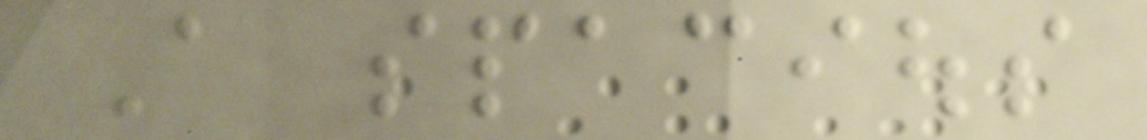A spacious
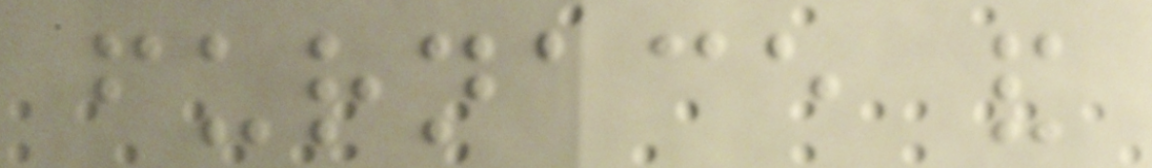furnace and
